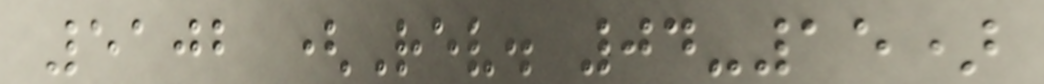5102 (Rev. 04-15)
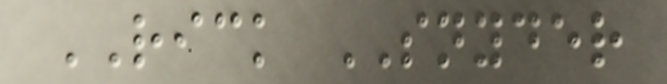RICK SNYDER
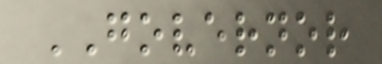GOVERNOR
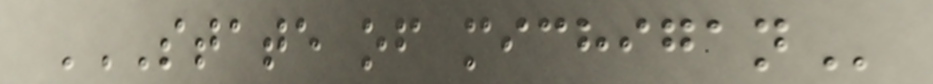STATE OF MICHIGAN
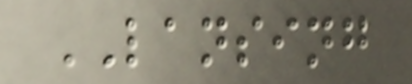LANSING
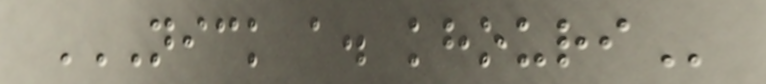NICK A. KHOURI
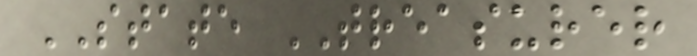STATE TREASURER
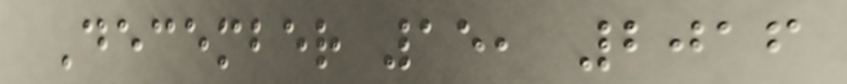December 15, 2016
